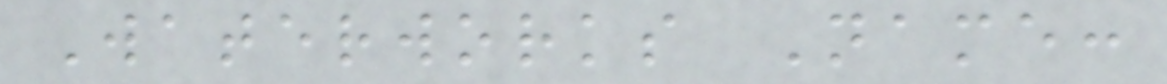Waterworks Name:
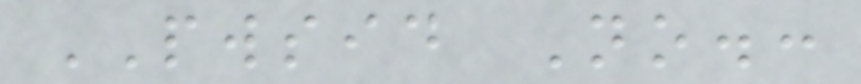PWSID No.:
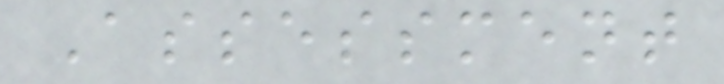Assessment
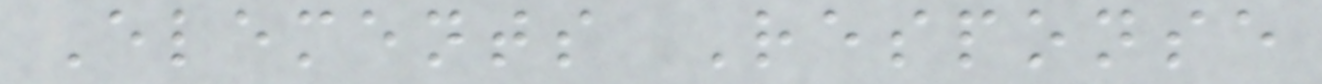Elements Response
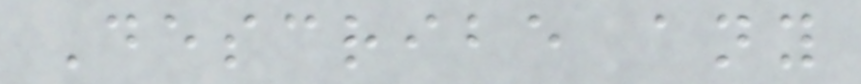Describe any
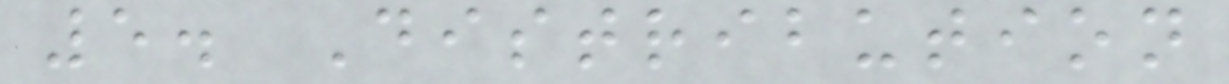5. Distribution
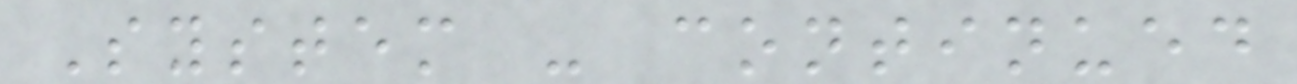System - continued
